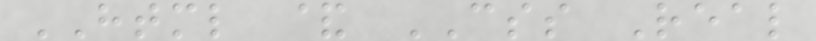HTML & CSS Real
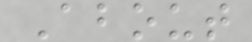About
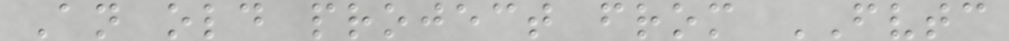An old project from FVTC
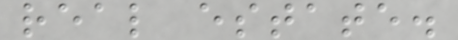real estate.
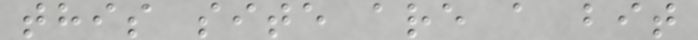this site are a bit
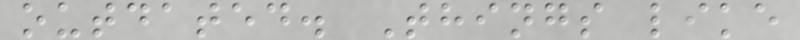outdated. Things like
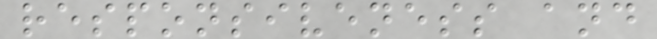responsiveness and
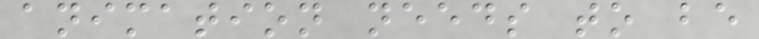animation needs to be
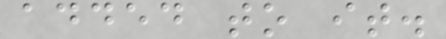added to it.
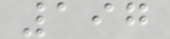197
